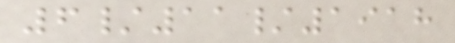6/11/1918
